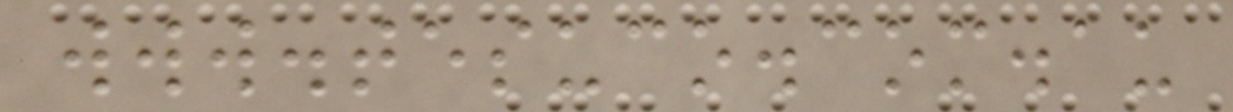www.tesuco.com.au
